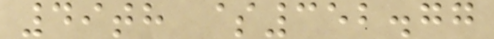49th $352.77
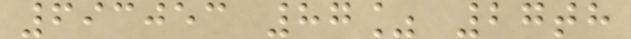693053 87% 27th
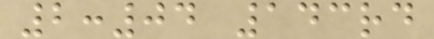2:04 143rd
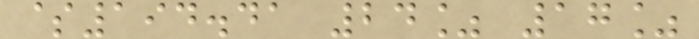$194.41 24% 17%
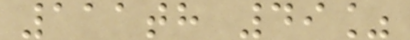111th 49%
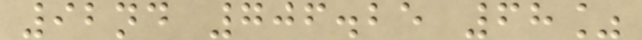92nd 706.25 68%
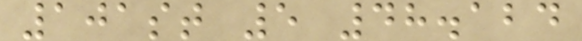101st 5 48.124
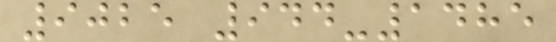9025 944-1485
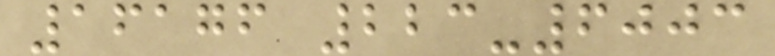16176 223-6003
